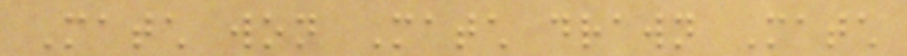Match won Match drawn Match
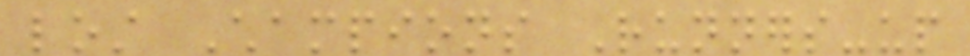lost Champions Runners-up
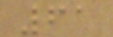61
